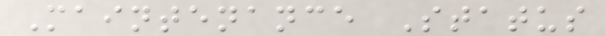Maintenance Status
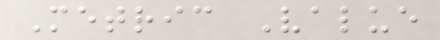Metric Value
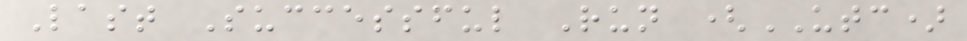Last Successful Run (UTC)
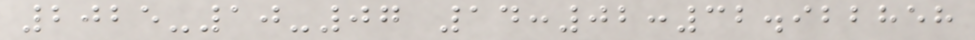2025-10-07 14:02:32.922858
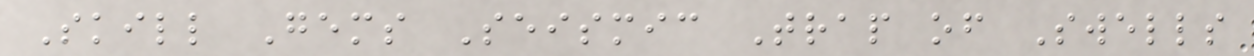Skill Gems Seismic Trap of Swells
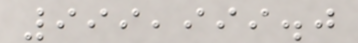999,999.0
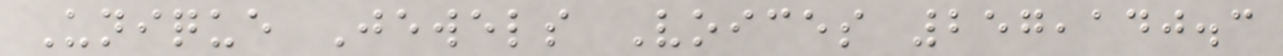Unique Jewels Voices 257,140.3
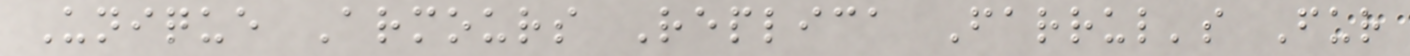Unique Armours Replica Farrul's Fur
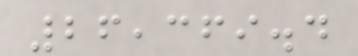26,369.4
